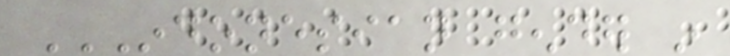INDONESIAN GENDER IN
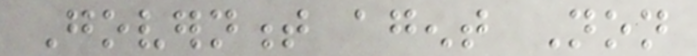Government agent Non
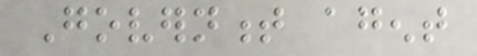Government agent
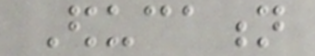Education
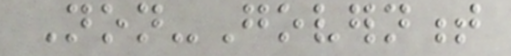Non-Government
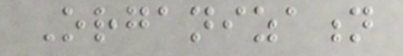Organization
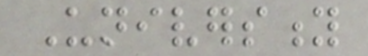University
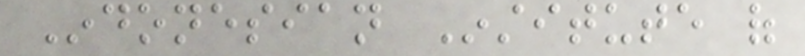Indonesian Institute of
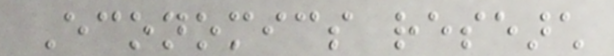Economics research
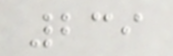239
